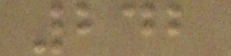242
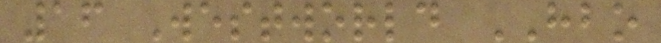16 Westworld HBO
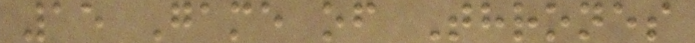15 Game of Thrones
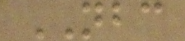NBC
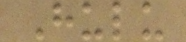Hulu
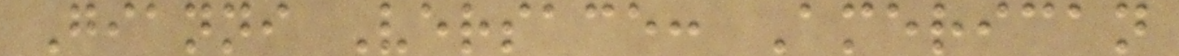Gianni Versace: American
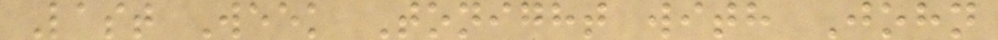Last Week Tonight with John
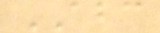ABC
